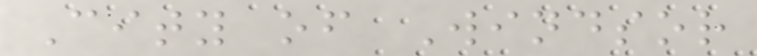City of Windsor
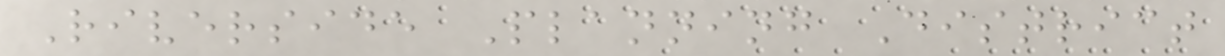Riverside Planning District
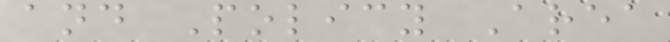and Policy Area
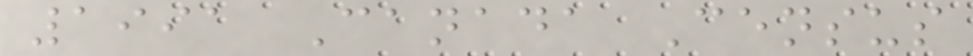1991 Canada Census
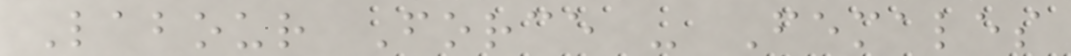Labour Force - Females
